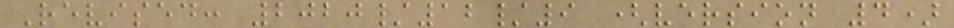Revised: 2020/12/9 (version 4)
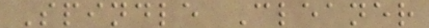Spindle Cleaner
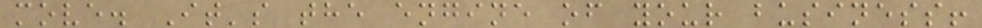move. It's the engine of your business!
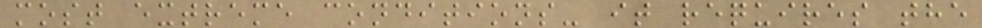most extreme conditions- it requires the
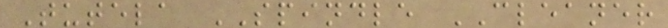Tutela SPINDLE CLEANER
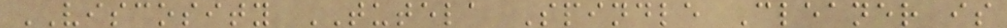VISCOSITY TUTELA Spindle Cleaner is
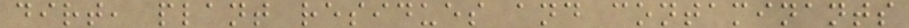dirt, plant residues and contaminants
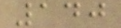140
